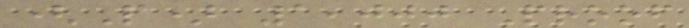(P) 1,000 Proof
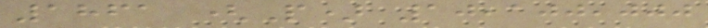1861 (P) 10,100,000
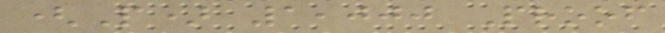(P) 1,000 Proof
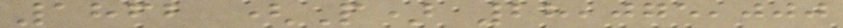1862 (P) 28,075,000
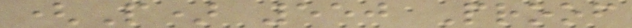(P) 550 Proof
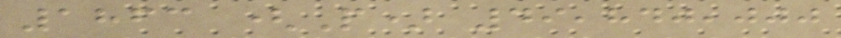1863 (P) 49,840,000
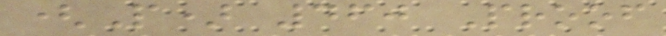(P) 460 Proof
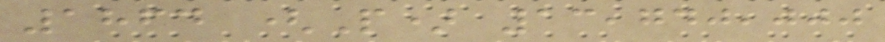1864 (P) 13,740,000
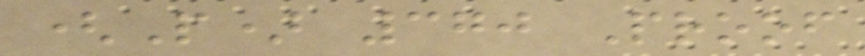(P) 370 Proof
